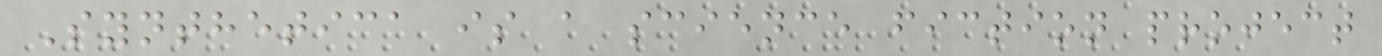Synthetica is a science fiction project
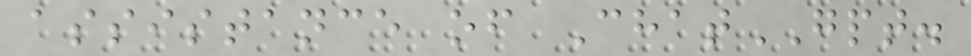assistance of ChatGPT.
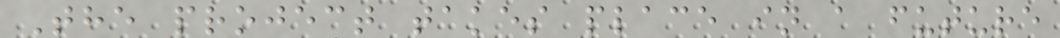The project takes place in a future
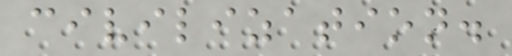civilization.
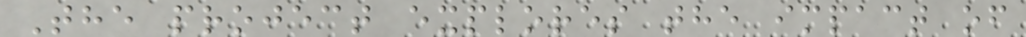The project explores the impact of
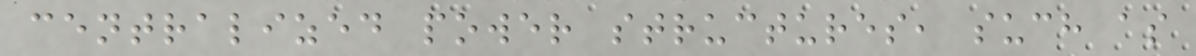centralized power structures, such as
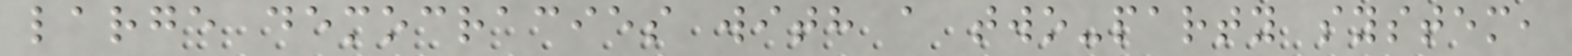large democracies with a two-party system,
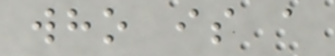who is a
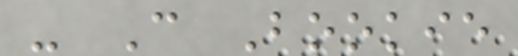- C Bookie
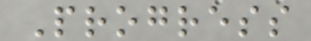Progress
